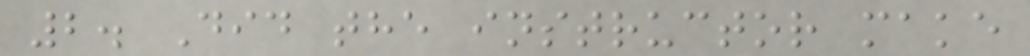2. Did the instructor make
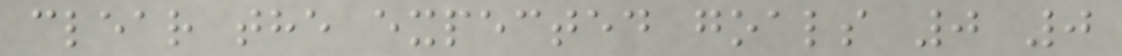clear the expected goals 0 0
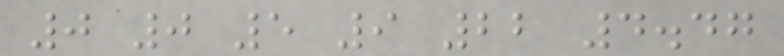0 0 5 9 22 4.47
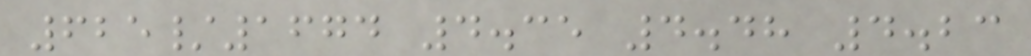625/1674 4.35 4.48 4.23
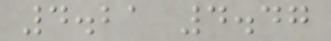4.21 4.47
